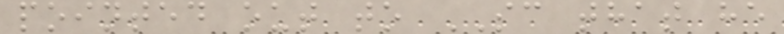pointed out to SC that he
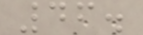46.
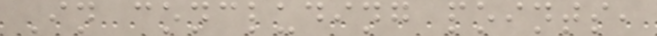In concluding points,
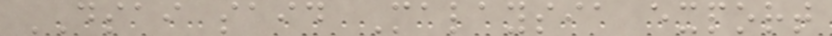DSAI said Malaysia export
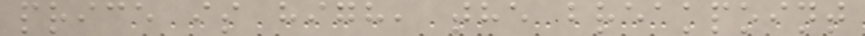price is high, the breakpoint
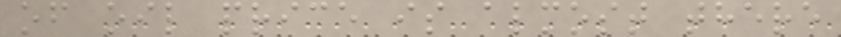of oil price is almost there
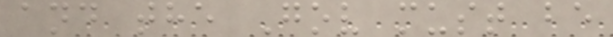and the Gov must be
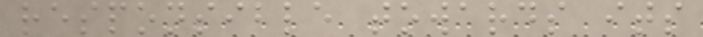responsible towards its
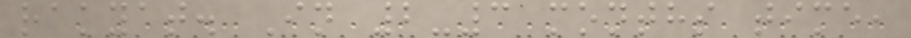rakyat. In 2-3 months time,
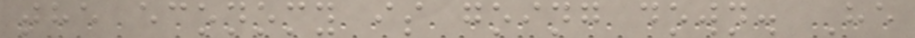the economy is going down. He
